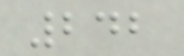242
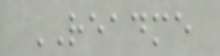README
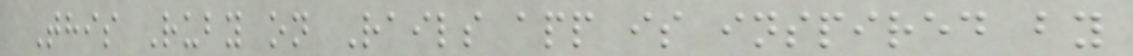This Ruby on Rails app is inspired by
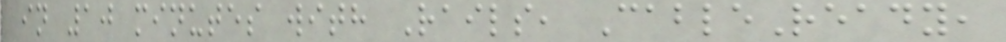in 10 minutes with Rails, CableReady,
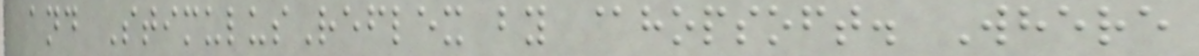and StimulusReflex by @hopsoft. Where
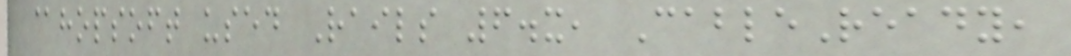@hopsoft used Rails 6.x, CableReady,
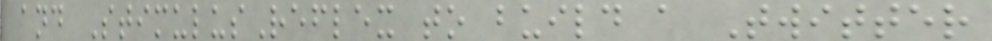and StimulusReflex to build a Twitter
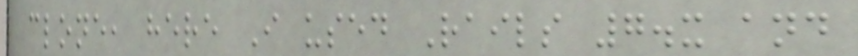clone, here I used Rails 7.x and
